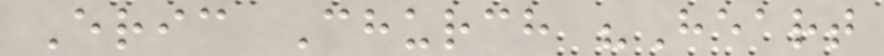Eric Church "Heart
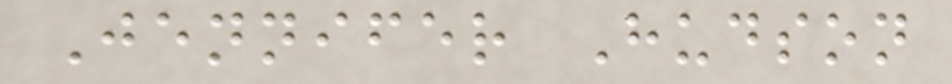Jennifer Hudson
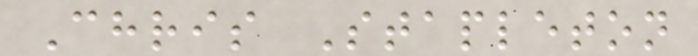Chris Stapleton
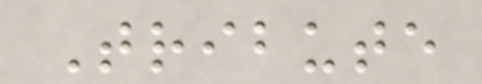Tribute
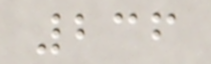236
